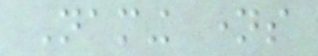Naming names
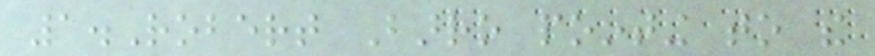1.Robert Barro pointing to the
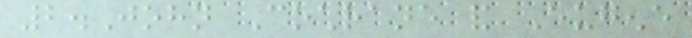2.John Cochrane and Eugene
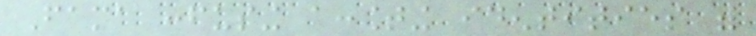Fama confusing accounting identities with
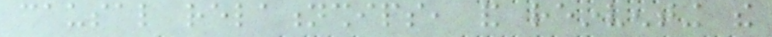causal relationships, and reinventing the
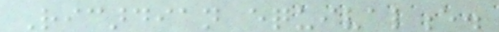Ricardian equivalence.
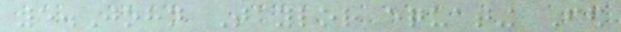5.John Taylor equating Fed
